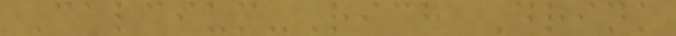Calcium-Rich Drink
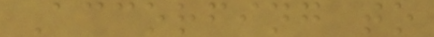Accorfing to
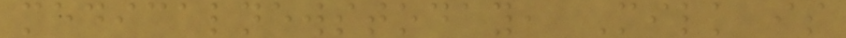medicalnewstoday, Milk is
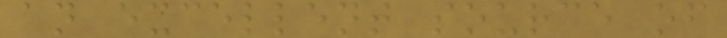an excellent source of
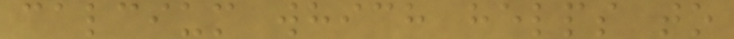calcium which helps to
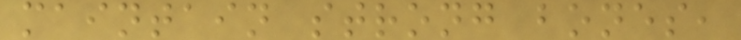maintain strong bones,
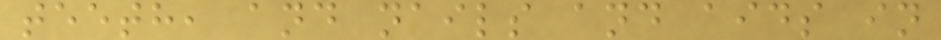teeth, and nails and aids in
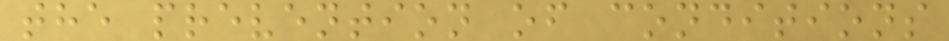the prevention of conditions
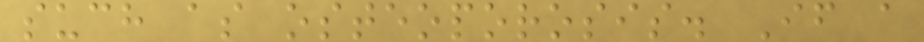such as osteoporosis. If a
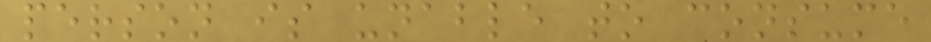person is unable to consume
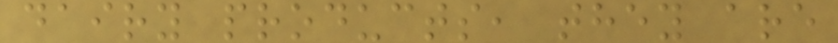dairy products, they are
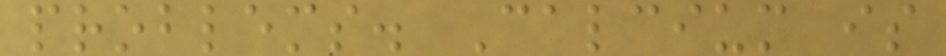problems. Calcium is
